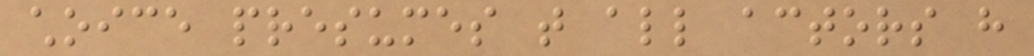choice presumes that all actors have
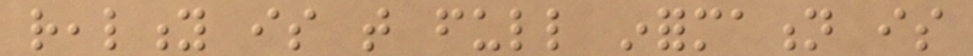reality is that full information is
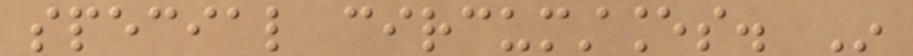special circumstances. In
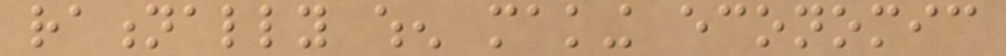rationally when making economic
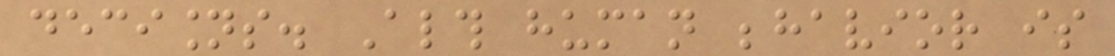decisions. Although human behavior is
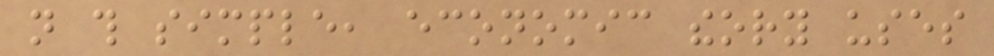not this simple, economic theory uses
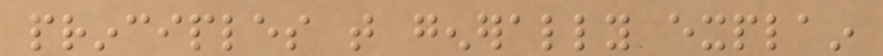principles that generally explain
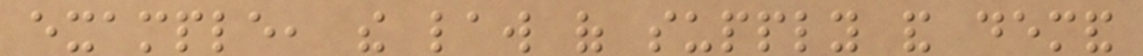example, the law of supply and demand
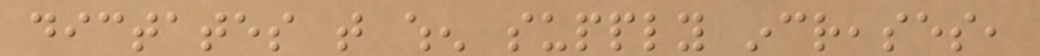dictates that when supply increases,
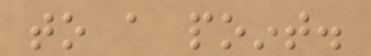to a point.
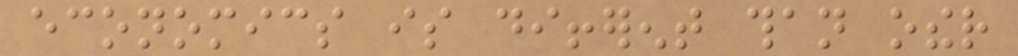economics is different than other
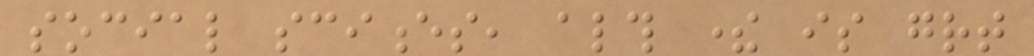social sciences, although there is great
